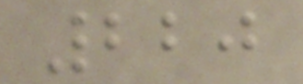220
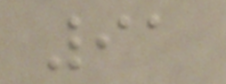91
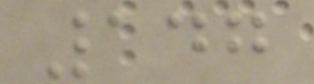147
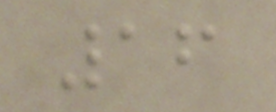16
